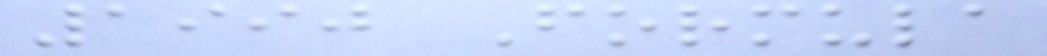1990 Formula
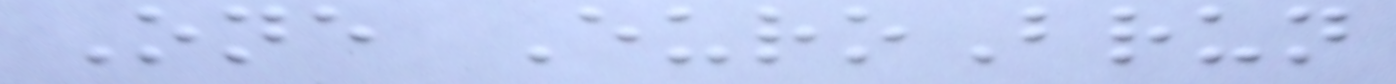One EuroBrun
